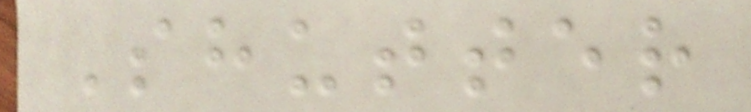Shutter
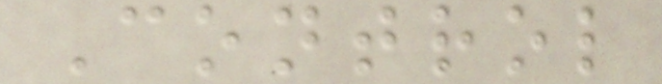Control
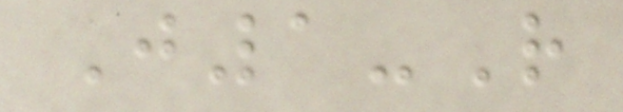J1-R
